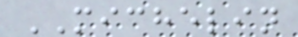MICHELIN
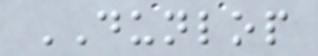DUNLOP
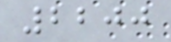2200
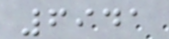6941
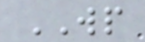WP
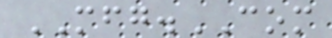MFG.COM
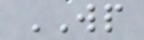WP
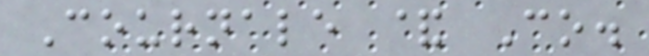Cournale & Co.
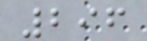296
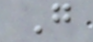G
